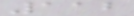112
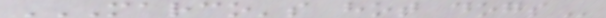MARCO'S HOT DOGS
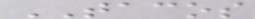TACOS
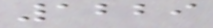1229
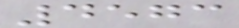4573
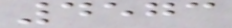4573
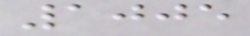1005
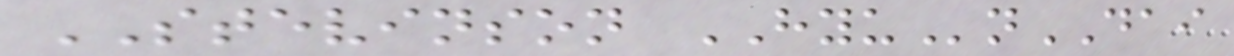STEVINSON HYUnDAI
